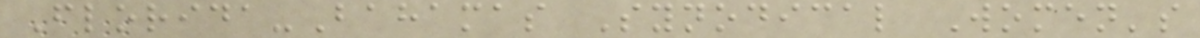Florida-Bahamas Synodical Women's
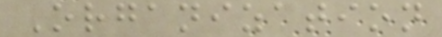Organization
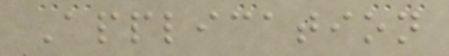Application
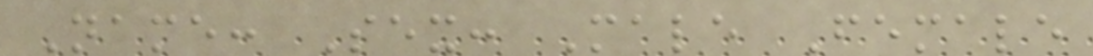Name: Sex: Male Female
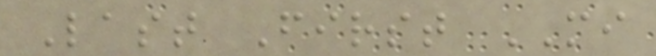Last First MI
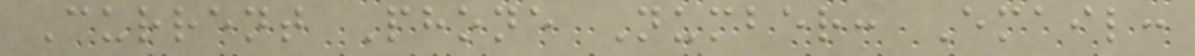Current Phone Number: Email:
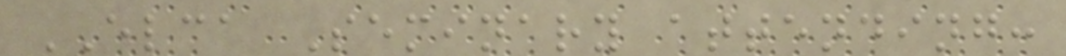ELCA Seminary attending:
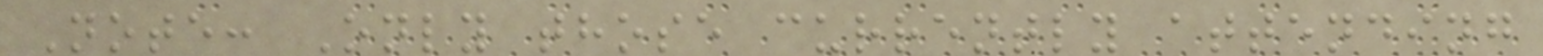Note: Only those currently attending
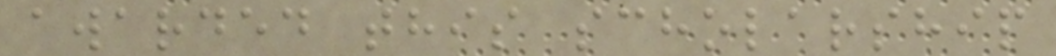awarded this scholarship
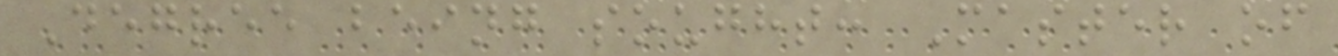Degree being sought: Master of
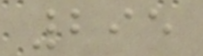295
